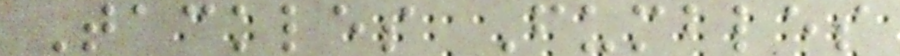Tackles Fumbles
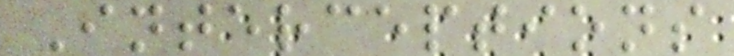Interceptions
